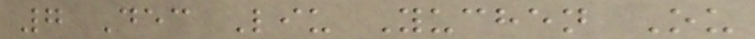7 Dec Liu Yuchen Ou
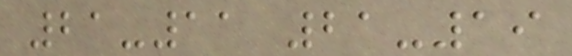21-11 21-19
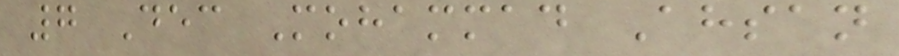7 Dec Mohammad Ahsan
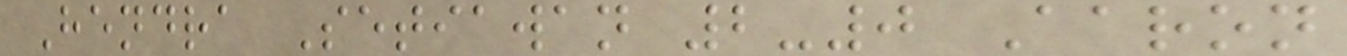Hendra Setiawan 2-0 Aaron
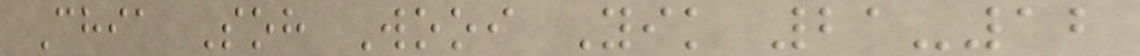Chia Soh Wooi Yik 21-12
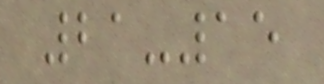21-15
